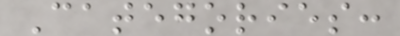Categories:
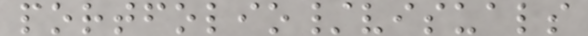portfolio/visuals
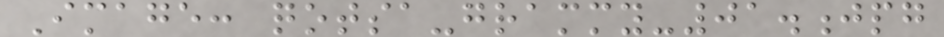Image: qotsa-grammy-01.jpg
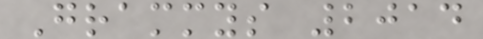Grammys 2014
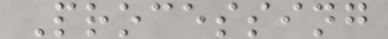Processing
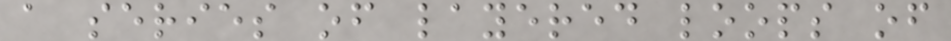a series of layered loops of
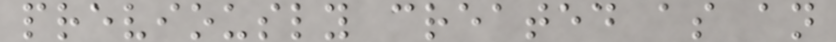previously created as an
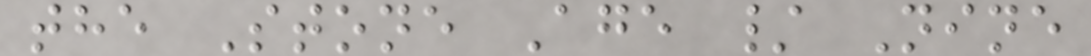the Stone Age / Nine
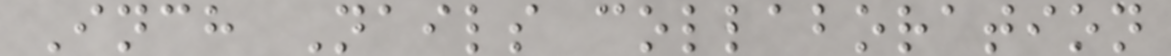Inch Nails collaboration
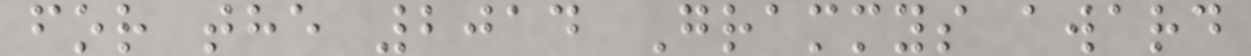for the 2014 Grammys award
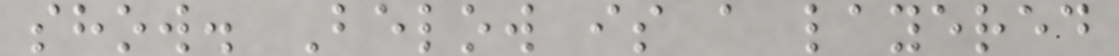show. Below is a layered
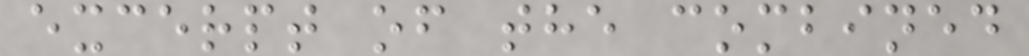excerpt of the combined
